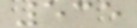535
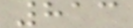813
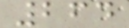264
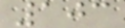103
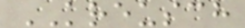KREUSCH
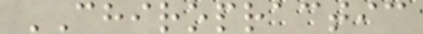CHIROPRACTIC
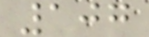107
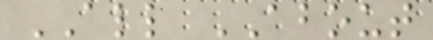ALL ABOUT
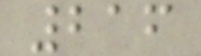216
